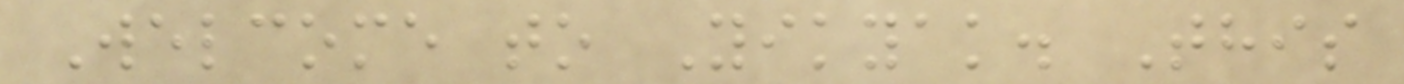Welcome to Yikyak. This
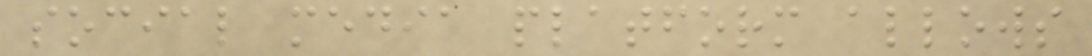social media platform allows
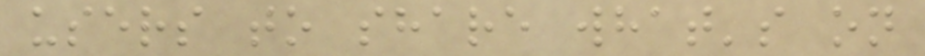users to share what's on
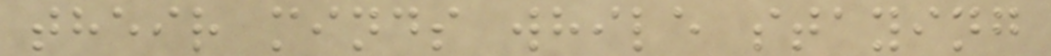their minds while staying
